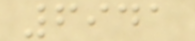6941
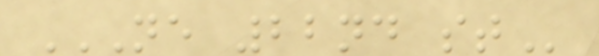NE 22ND ST
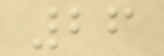26
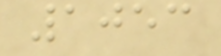1053
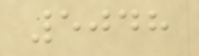5048
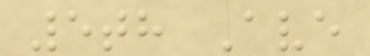5th Ave
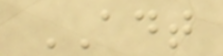ADT
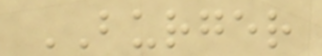BURGER
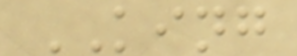KING
